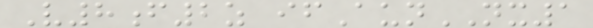V8f2z ifAunNX1
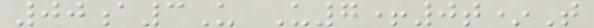00a3U U7+0t*T
